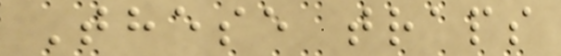These traps
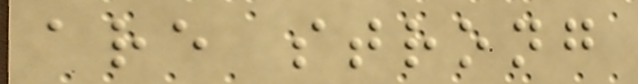are strong
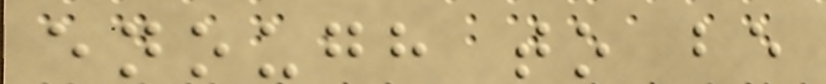enough to be
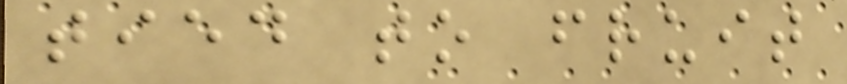tied to fruit
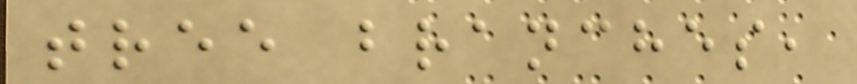tree branches,
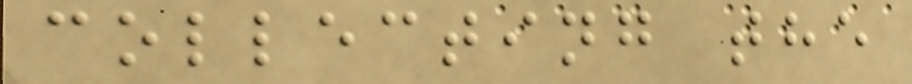collecting the
